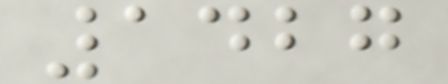1427
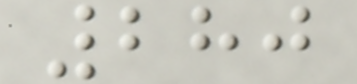280
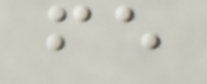fe
